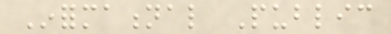Informational Public
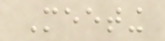Meeting
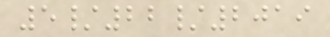5/22/2019
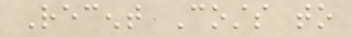Recent Costs to
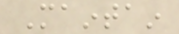Maintain
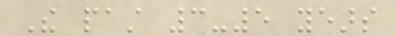The past 3-5 years
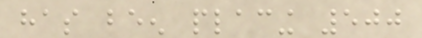has been placing 500
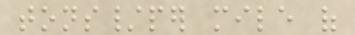tons/per mile of
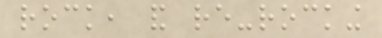rock, and re-rocking
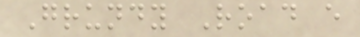Grundy Road every
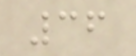36
